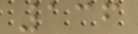136
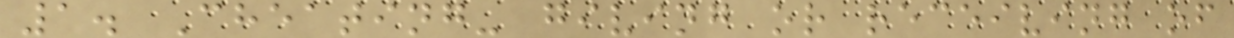1. Cheating- giving or receiving of
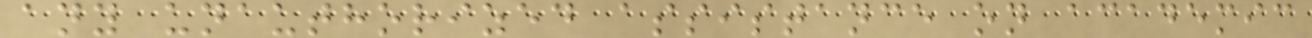any unauthorized assistance on academic
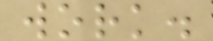work.
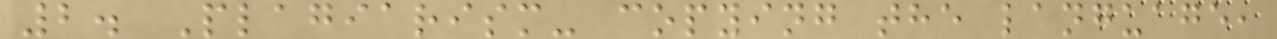2. Plagiarism- copying the language,
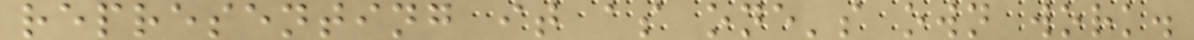representing it as one's own work.
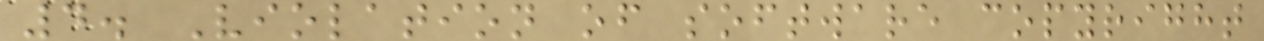4. Violation of software copyright
